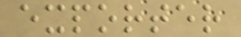exporter
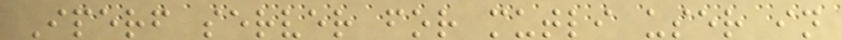Iperf server for mutli user in
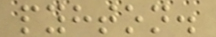pyhton.
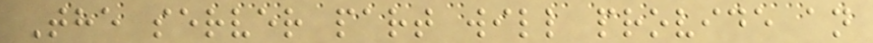The server part will provide an
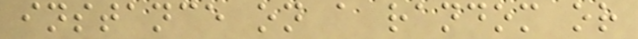instance on a random or
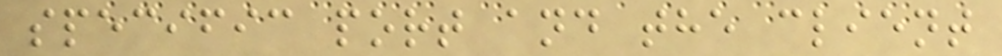specific port and the client
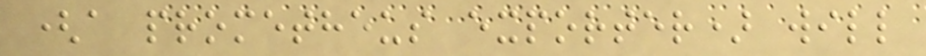(a prometheus exporter) will
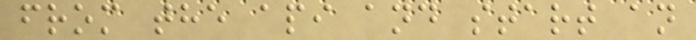from the api and start an
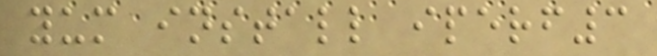yum install iperf3
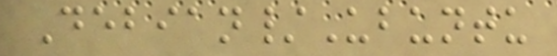Debian/Ubuntu
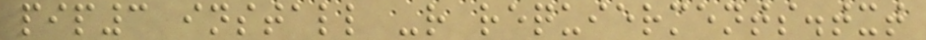pip3 install -r requierments.txt
